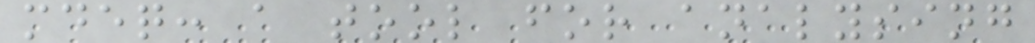mdeq: a tool for analysing
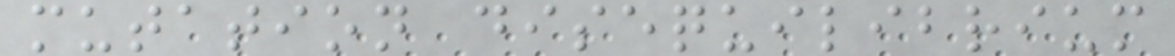mutation disequilibrium
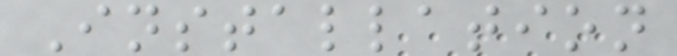Installation
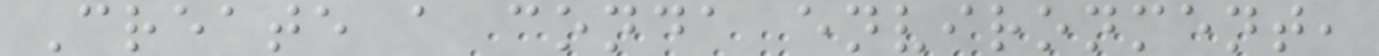Create a conda environment,
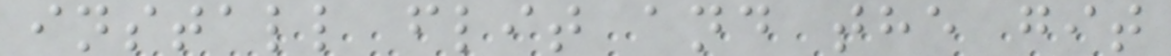install flit and the git
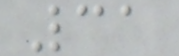31
